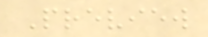Preview
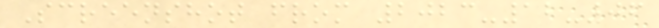Screenshot from 2023-12-06
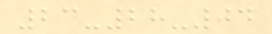23-28-04
